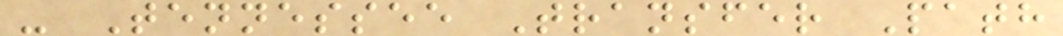- Tennessee Transfer Path
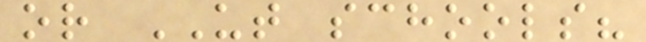or UT schools?
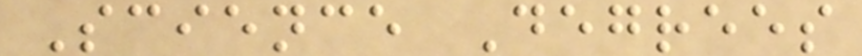Science Degrees
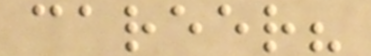career?
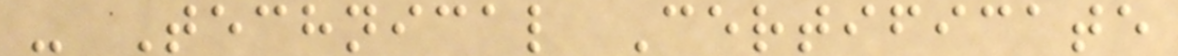- Technical Certificate
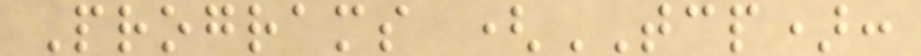Programs (TCP):
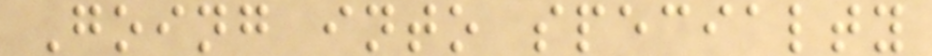Going into specialty
